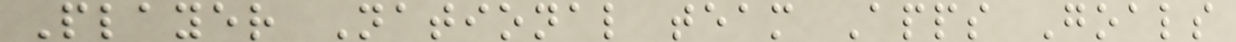Player National team Apps Goals
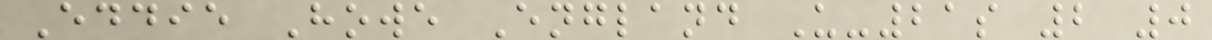Eddie Howe England U-21s 2 0
